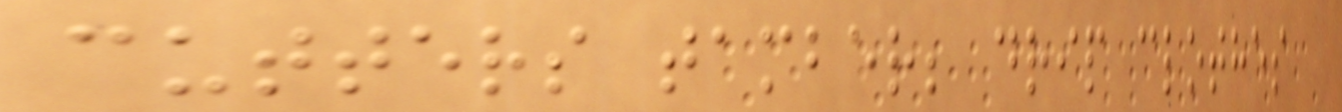cutters tamber; drip clothes
